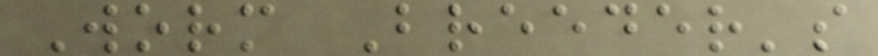Worm Breeder's
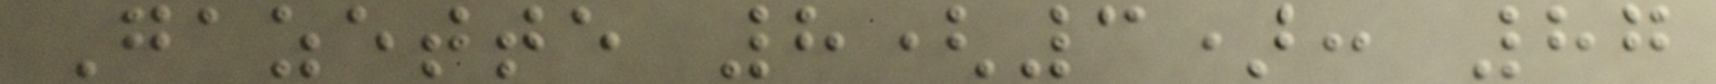Gazette 8(3): 87
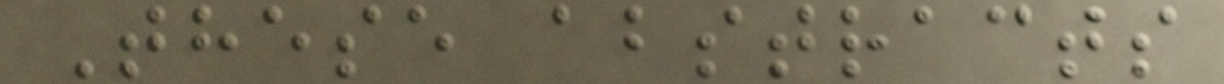These abstracts
